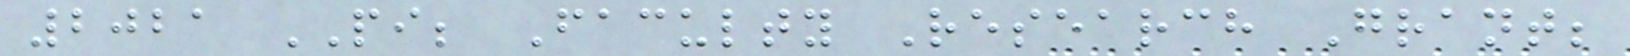2021 PI; Faculty Research Grant;
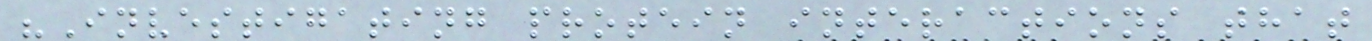"Investigating protein interactions that
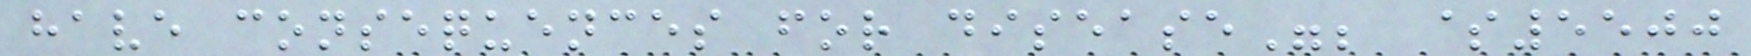have consequences for disease"; $5500
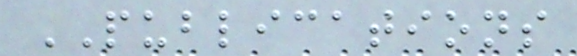PUBLICATIONS
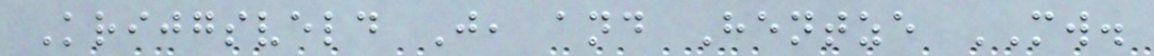Krijgsveld J, and Hentze MW.
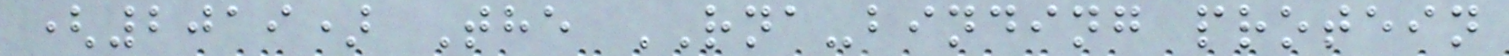(2019) The RNA-binding protein
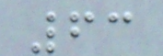63
